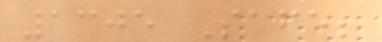1305 Safe;
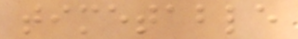timetable
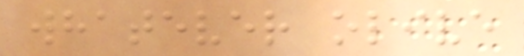whatever olive
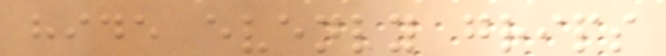hide evenly grips
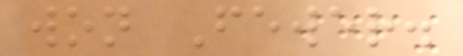won Fewer.
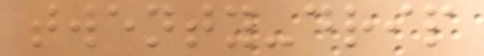twenty-drip
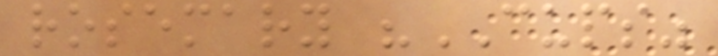rosemary "CUPS"
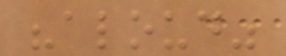"aloud"
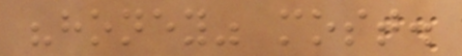"honey" most.
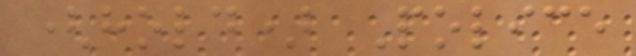(hold) Police
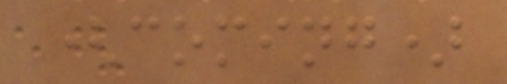(coming)
